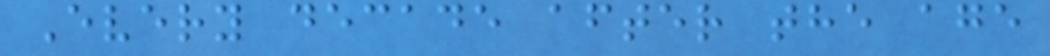Every decade after the age
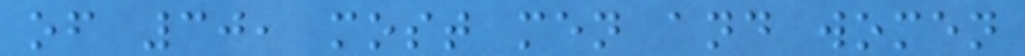of 30, most men and women
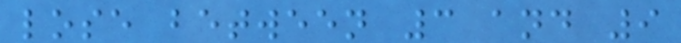lose between 3 and 9
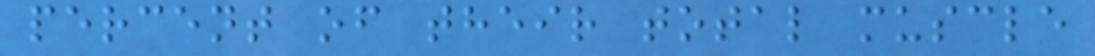percent of their total muscle
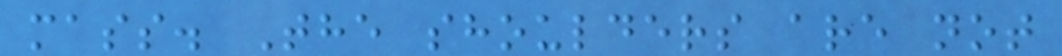mass. The shoulders are not
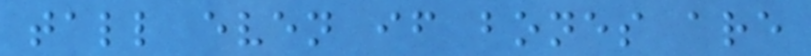tall even if bones are
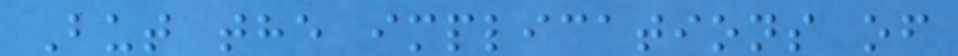But the implications of
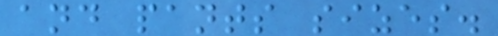and pants sizes.
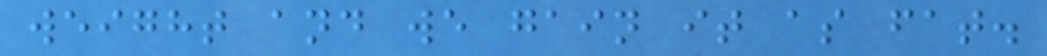weight and we gain it as fat.
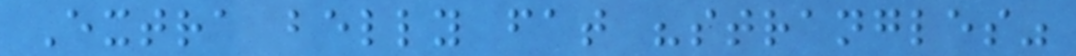Extra belly fat "strangles"
